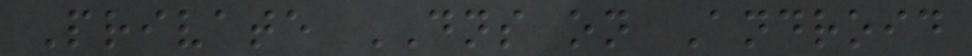Private DNS on Android
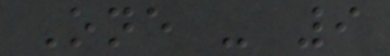One - 9
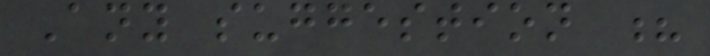Any suggestion ?
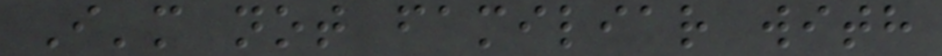I'm not familiar with
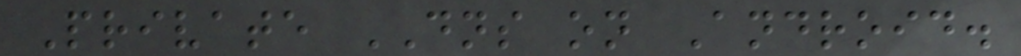Private DNS on Android.
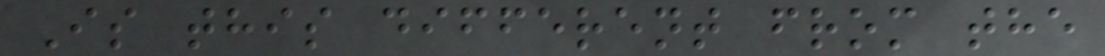Is this different from the
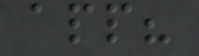app?
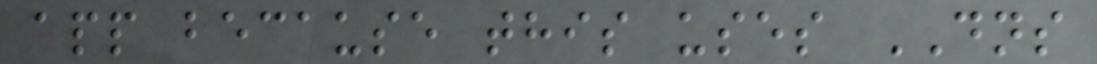app because this uses DNS
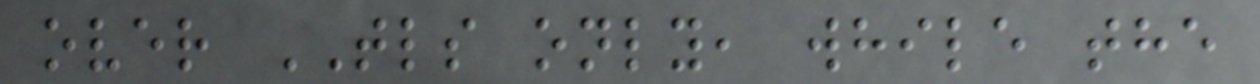over TLS only, while the
